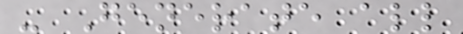- Generate all
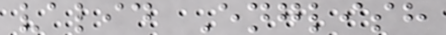valid English
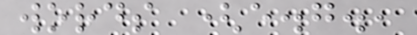words (e.g.,
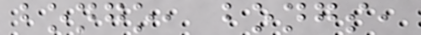bongo, bongs,
